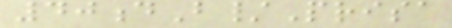40dB/Prisa
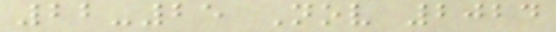22-25 Nov 2024
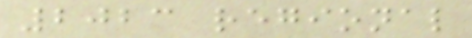2023 regional
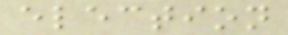election
